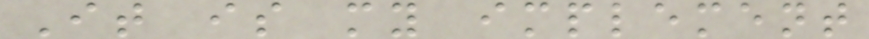It is my implement
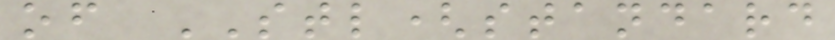of STL(standard
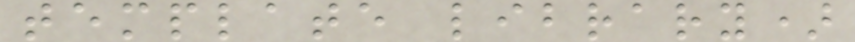template library)
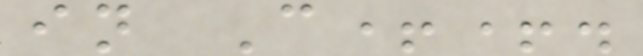in C++.
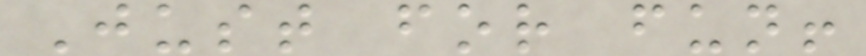Just for fun!
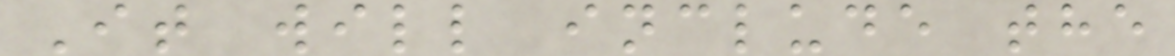It will include the
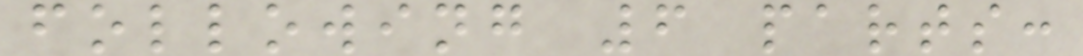following 6 parts:
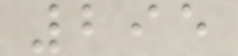295
